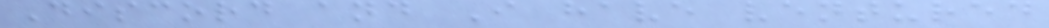Discord and I have ventured
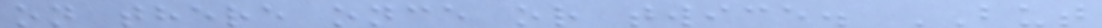on there once or twice. BUT
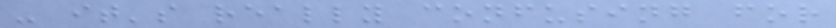- it's really confusing for
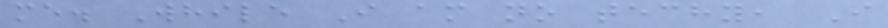me. While I am no techy, I
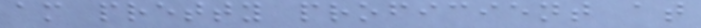am pretty proficient at
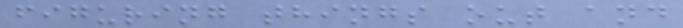figuring things out and
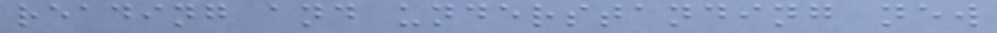reading and understanding new
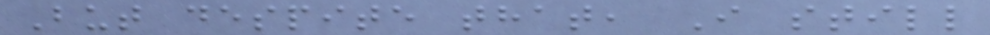But despite that, I still
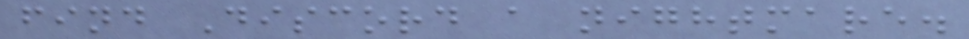find Discord a nightmare.
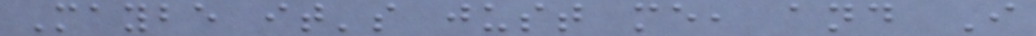Maybe it's just me, and I
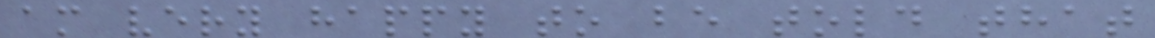am very happy to be told that
